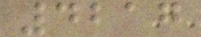4217
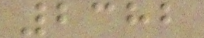2382
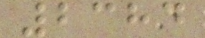2384
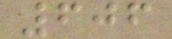606
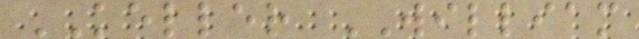KELLER WILLIAM
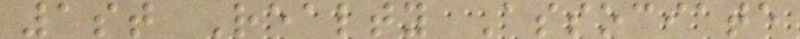1st Realty Associate
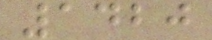1420
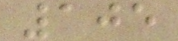105
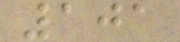101
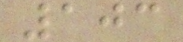103
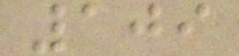109
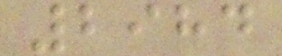2984
